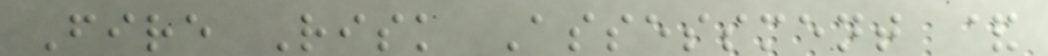Fire Risk Assessment &
